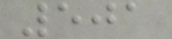501
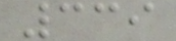339
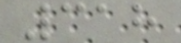318
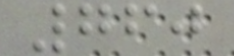760
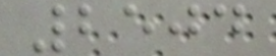2504
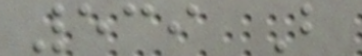539 B
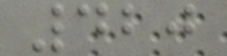420
